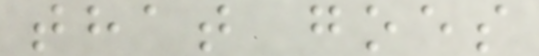that goes
